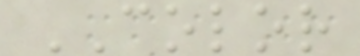COLOR
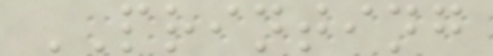PRINTING
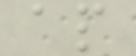ap
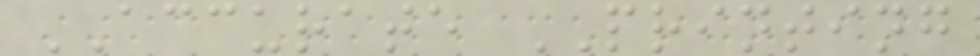ACCURATE PRINTING
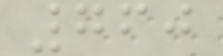760
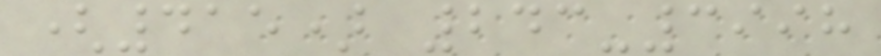(415) 243-3998
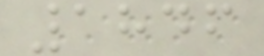1846
